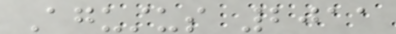Agustus 2011
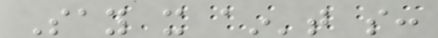Say it ain't so:
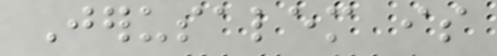Jerusalem is
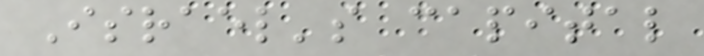Israel's capital
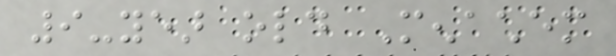9-year old Menachem
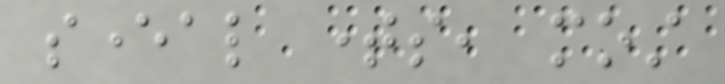several times, most
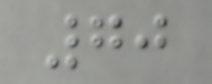70
